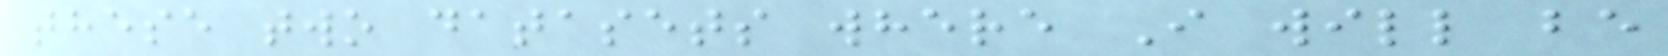these two datasets where I will be
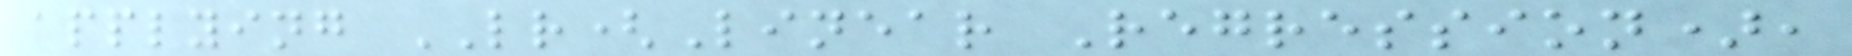applying LR(Linear Regression),
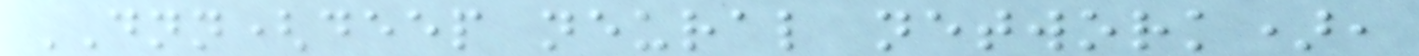DNN(deep neural network),
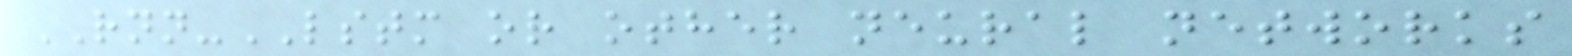RNN-LSTM or other neural networks
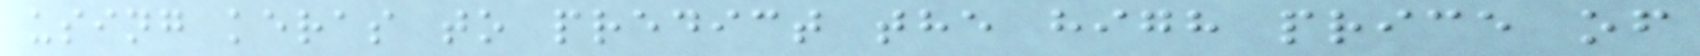using keras to predict the high price of
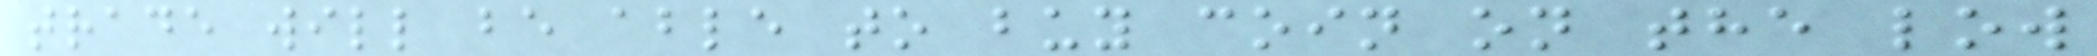trade will be able to buy coin on the low
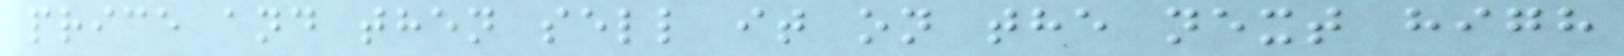price and then sell it on the next high
